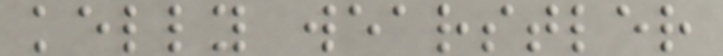kelly wearstler
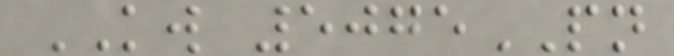KW 5075PN
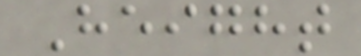Height
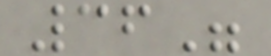36"
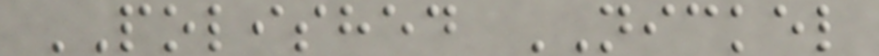POLISHED NICKEL
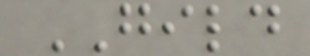GILD
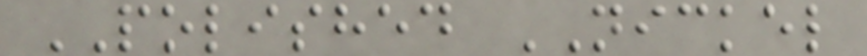POLISHED NICKEL
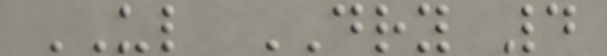UL DRY 4
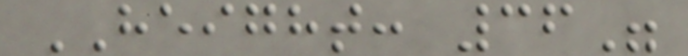HEIGHT: 36"
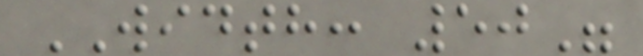WIDTH: 50"
